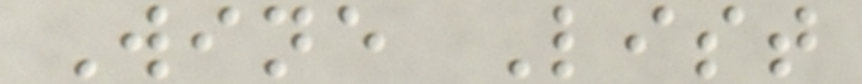Wine List
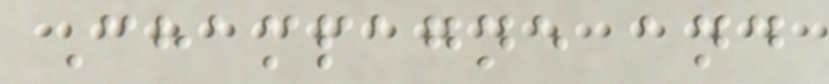Champagne and
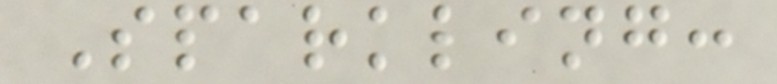Sparkling:
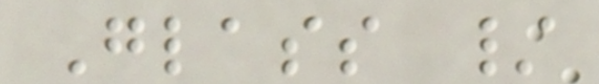Glass /
